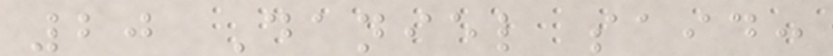20 Daniel said:
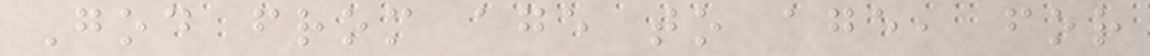God from age to age, for
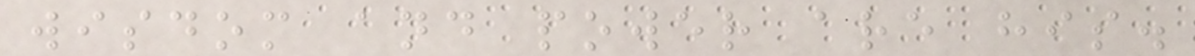wisdom and power are his.
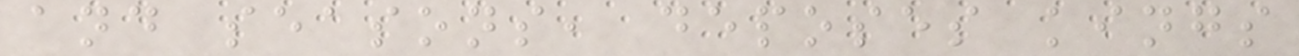and seasons, deposes kings
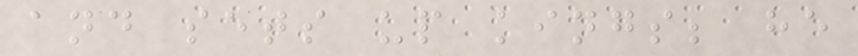and sets up kings; he
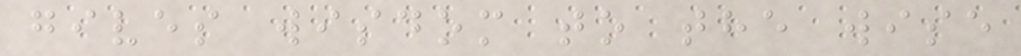gives wisdom to the wise
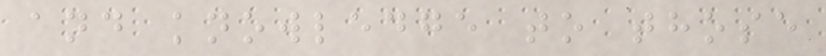and knowledge to those
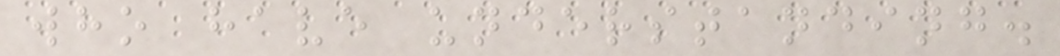who have understanding.
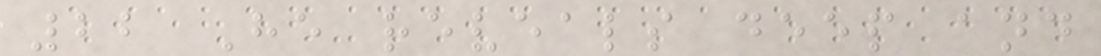22 He reveals deep and
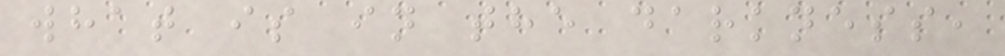what is in the darkness,
